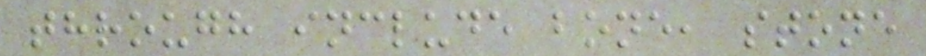through include bone, stone
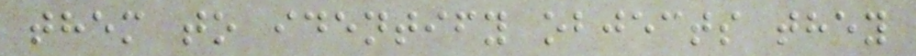them to identify objects they
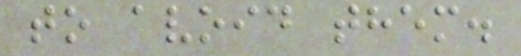to avoid them.
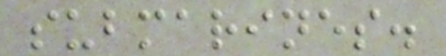submarines.
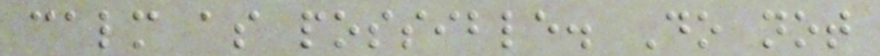calm as possible. Do not
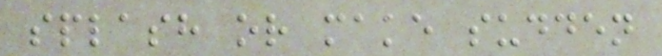splash or make sudden
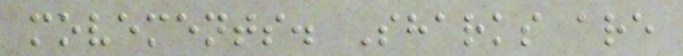movements. Sharks are
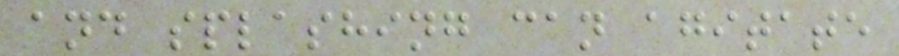and splashing can agitate
